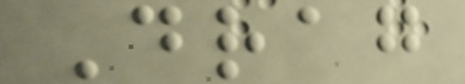Drag
